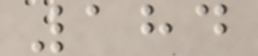184
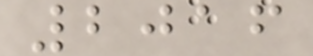2016
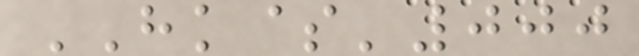HK$'000
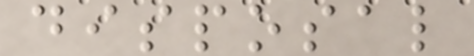disposal
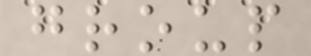group
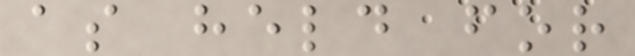as held for
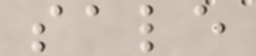sale
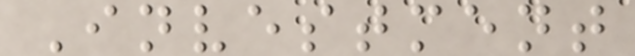Investment
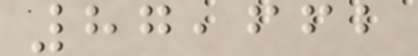87,662
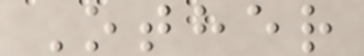Other
